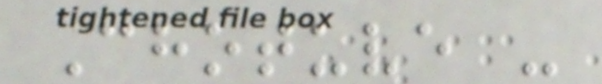Chotuve -
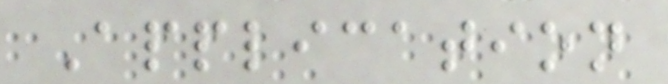Application
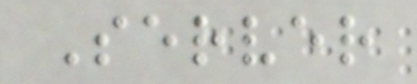Server
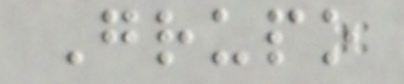Grupo
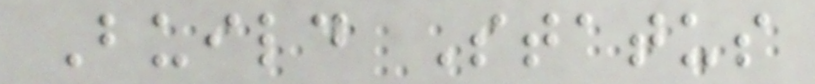Build Status
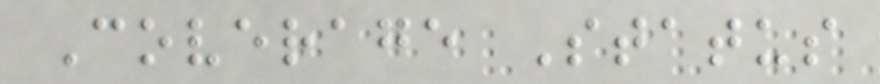Coverage Status
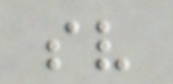sv
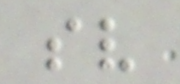sv
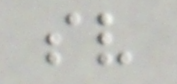sv
